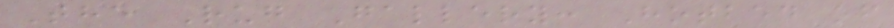The Rug Gallery: Hotbed of
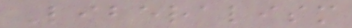Liberalism
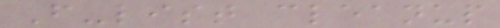F-list cleanup
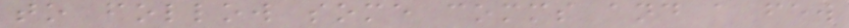to follow some comms and a few
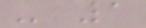- 1
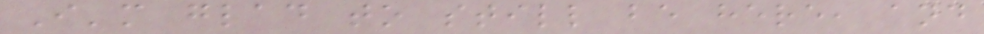I'm glad to still be here, and
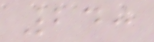240
